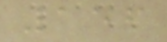156
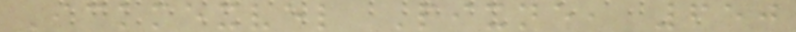Ickmexvel Pixne, 650
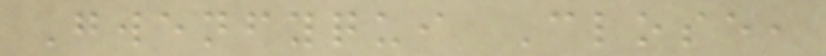Gwenfyqui Close,
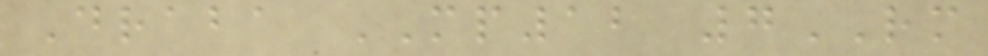Draba MP12 7RM
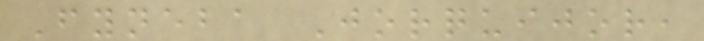Fyneba Jorquijor,
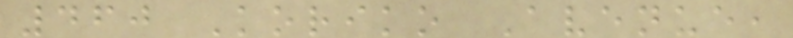460 Koriko Avenue,
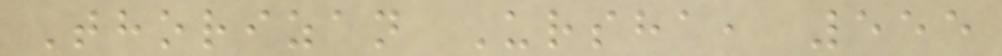Thorizan Ursha, 555
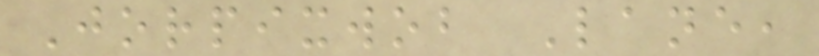Jorpixwob Lane,
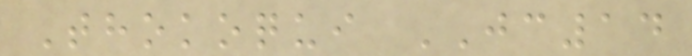Thokoqui JC14
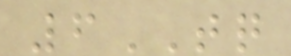6TQ
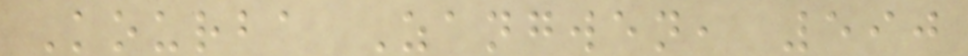Kourba Zangwen, 590
